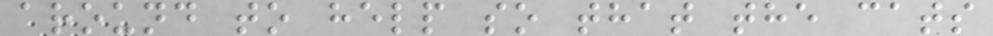around to help so that the cats
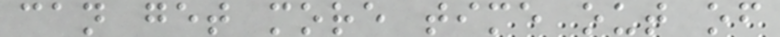can get more time out of
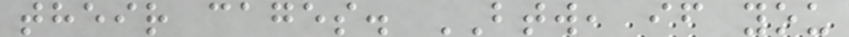their cages. BTW, if you
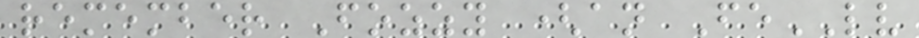remember Fozzy (an FeLV
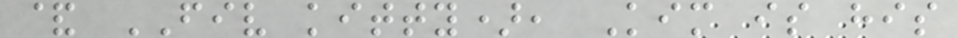& FIV kitty), Kim is his
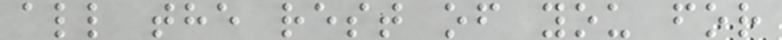all the rest of you for
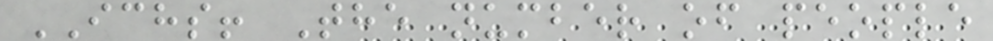ICHS! The number of people
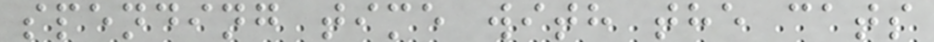spending time with the cats
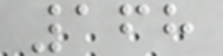168
